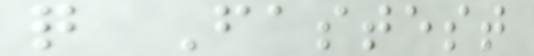q Fastest
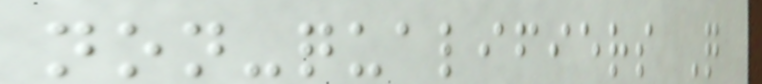non-qualifiers Q
